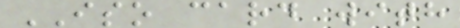ISO card with
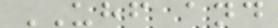UHF and
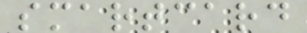smartcard
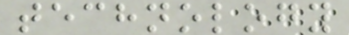technology
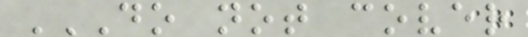DO NOT COVER
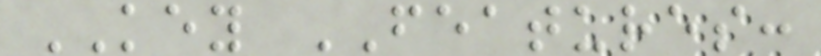KEY FEATURES:
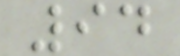94
